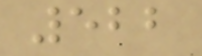522
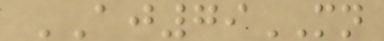AJ79MN
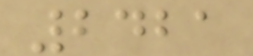2421
